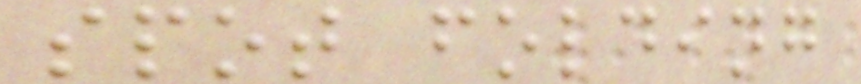spot folding
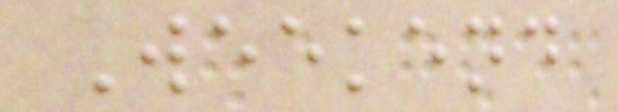Weekend
